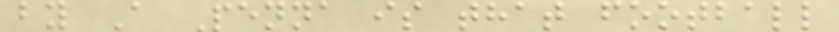by A Penna is that football
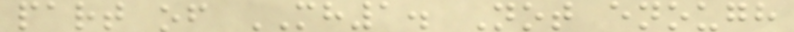part of MH1. Not enough
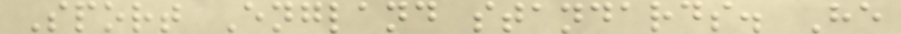Sport England standards. He
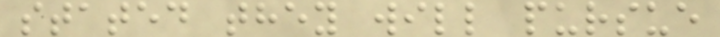stated they will pursue
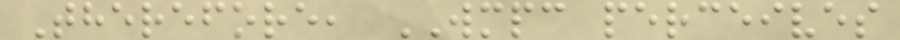Therefore, WMPC perceives
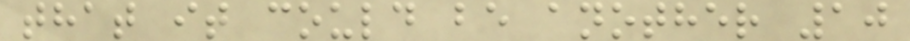that it could be another 10
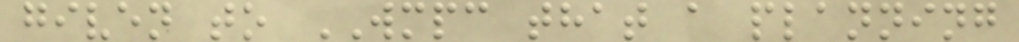given to WMPC that a planning
